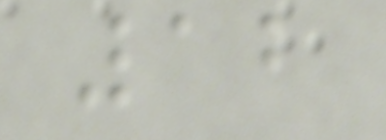12
